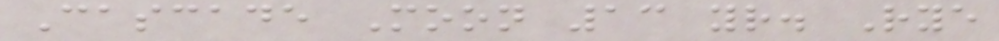Cascade Moon 13 yr. Rye
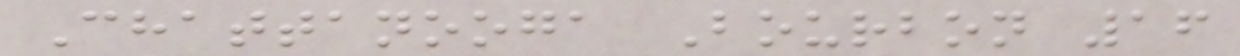Chattanooga Bourbon 16
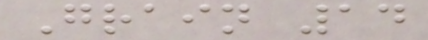Grain 14
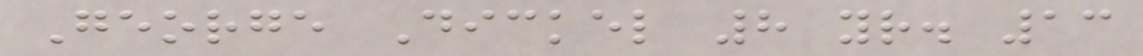George Dickel 8 yr. 13
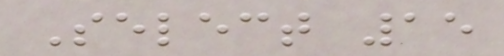Select 15
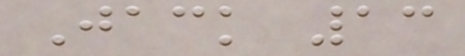Jack 13
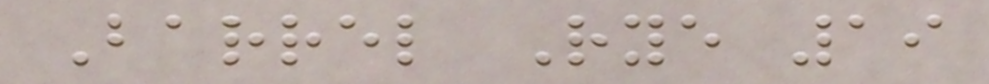Barrel Rye 19
